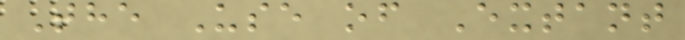The Use of Extant
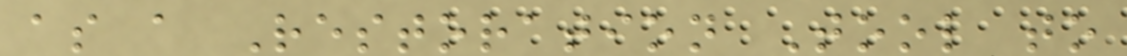as a Restoration Tool to
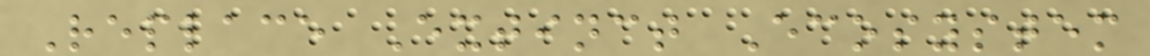Replace Extinct Ecosystem
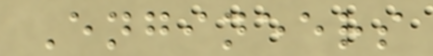Engineers
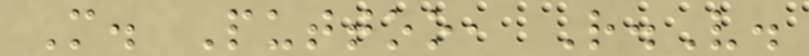M. Puttoo, R.V.
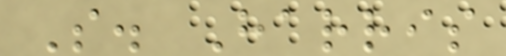S. Harris
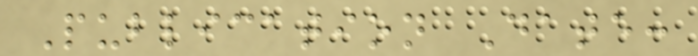Publication Date:
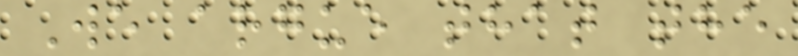We argue that the
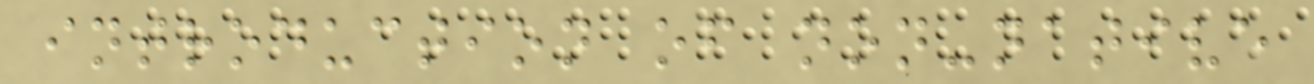introduction of non-native
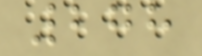278
